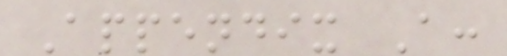Appendix A:
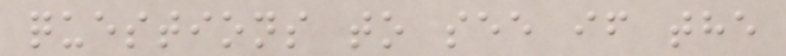questions to see if the
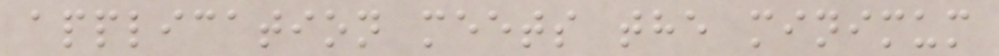application meets the minimum
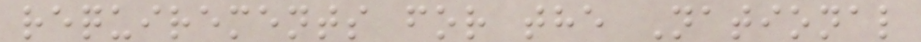requirements for the National
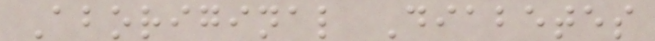Aboriginal Diabetes
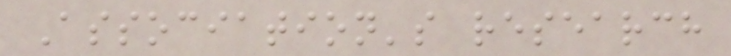Association's research
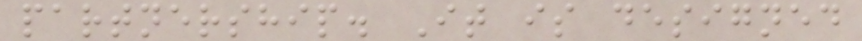partnership. It is designed
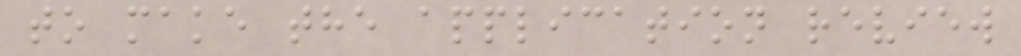to make the application review
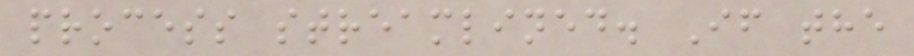process streamlined. If the
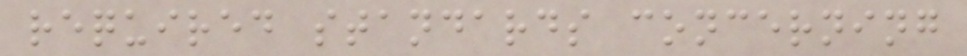required standards concerning
